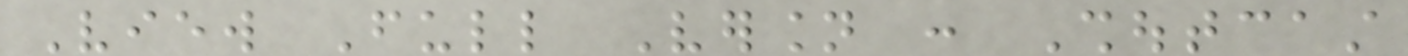View Full Version : Shoutcast
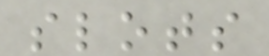slots
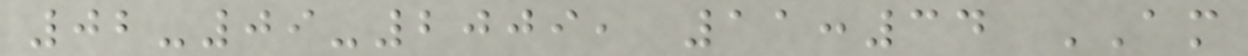02-09-2009, 11:34 AM
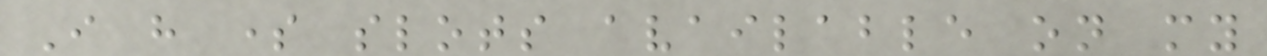I have some slots available on my
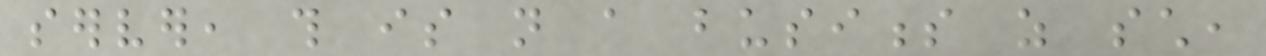server, this is not a business as such,
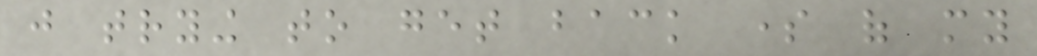just trying to get back some of my
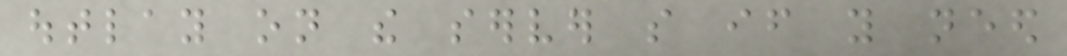outlay on the server so if you need
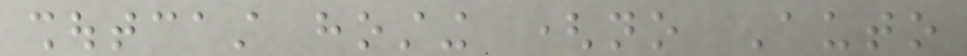shoutcast hosting (no Auto
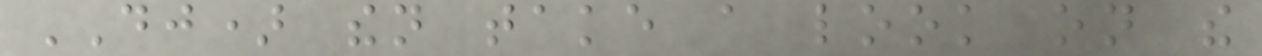DJ) then take a look on the
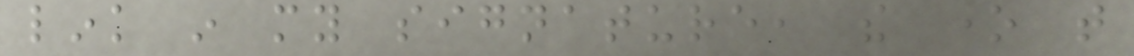link in my signature, the one that
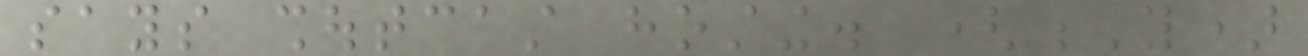says shoutcast hosting. (Y)
